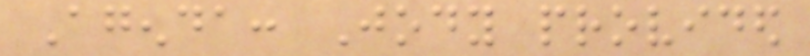Agenda: Jody provided
